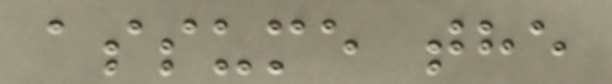assume the
